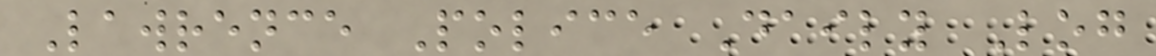Lawrence Police Daily Log
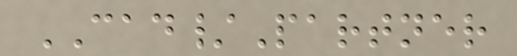CAD/Partner
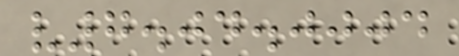v7.04.0004
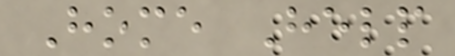Home Help
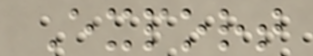Export
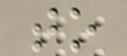to
